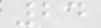24
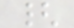{
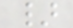}
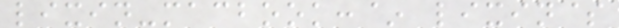lixin-macbook:~ lixin$
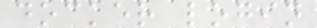docker login
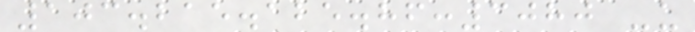103.215.125.86:3080 -u
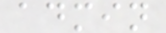admin
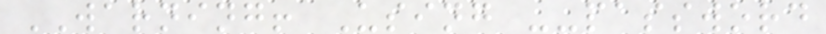WARNING! Using --password
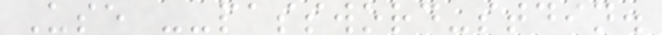Use --password-stdin.
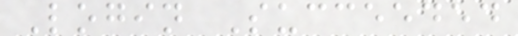Login Succeeded
